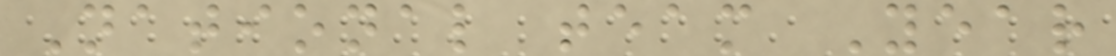National team Year
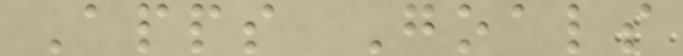Apps Goals
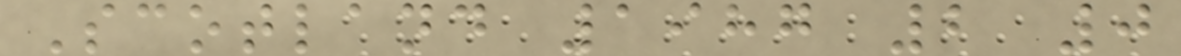Scotland 1987 2 0
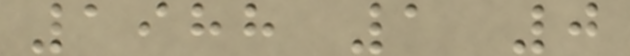1988 1 0
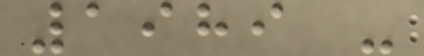1989 -
